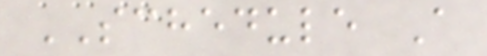SCHEDULE A
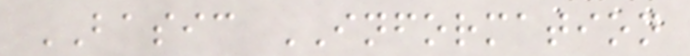BASIC INFORMATION
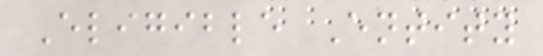Eligible Entity
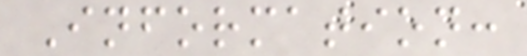Information:
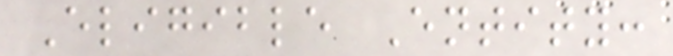Eligible Entity:
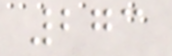273
